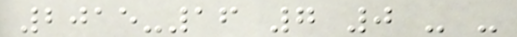2015-16 7 0 - -
